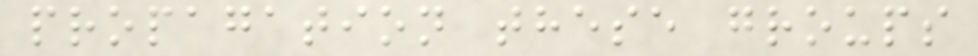propagation these groups
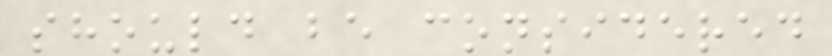should be considered
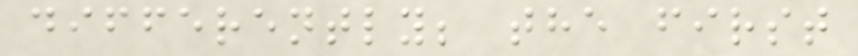differently; the first
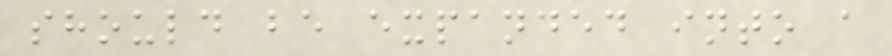should be expanded into a
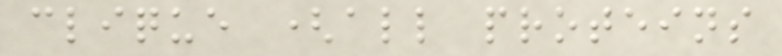clique (all proteins
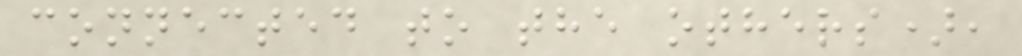connected to the others),
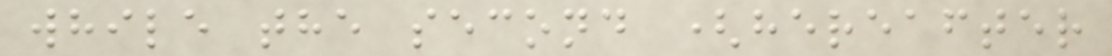while the second (hereafter
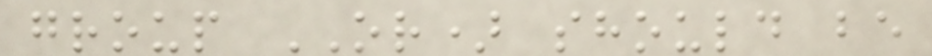group OR) should be
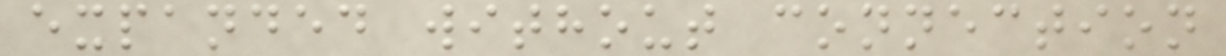expanded without connection
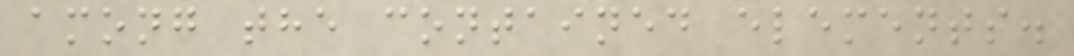among the contained elements.
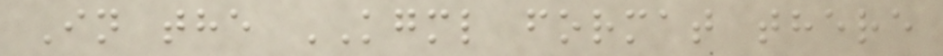In the KGML format there
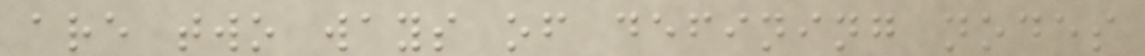are two ways of defining nodes
